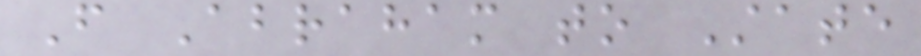From Abraham to State
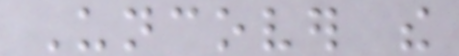Uncover the
